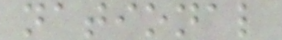national
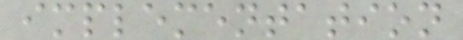implementation
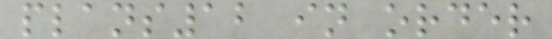plans12 in order
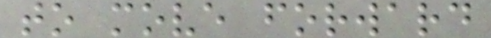to move forward
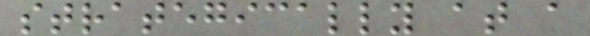strategically at a
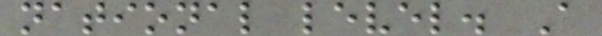national level. A
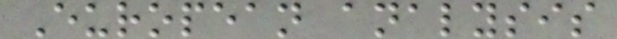European analysis
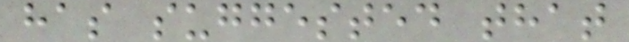has suggested that
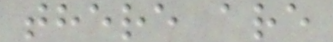there are
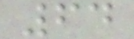64
